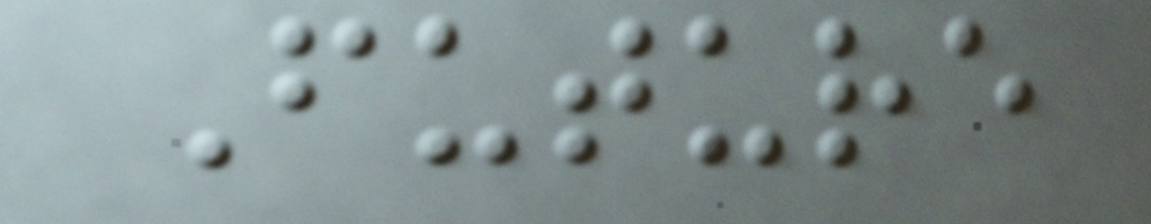Future
